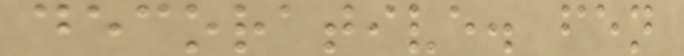decorative. fen
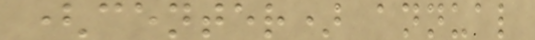(center) annual
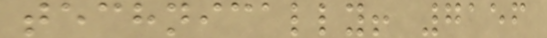technically! 7156
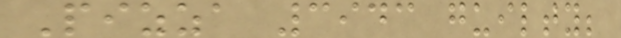Pizza 3943 guilty;
